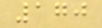170
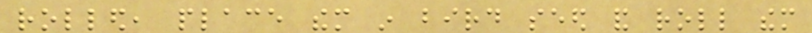rolled, place them in bird seed and roll them
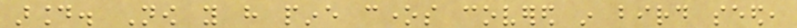around. Now you have pine cones covered in bird seed,
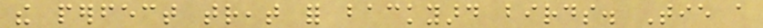the perfect treat for backyard birds. Tie a
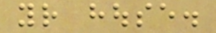your house.
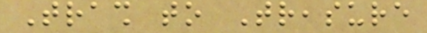Trash to Treasure
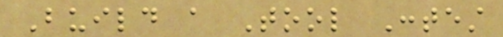Build a Tool Contest
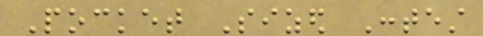Pocket Sized Contest
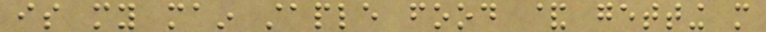is my main staple food & getting more
